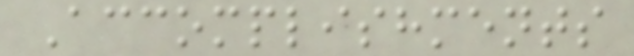Accomplishments
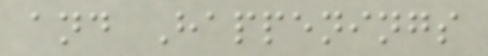and Happenings
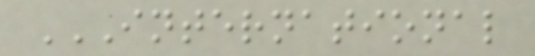INTERNATIONAL
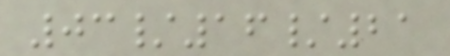03/16/21
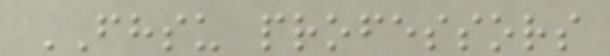FHSU professors
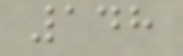148
